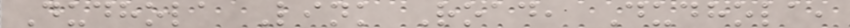Dudhola Link Road, Dudhola,
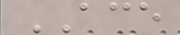ACE
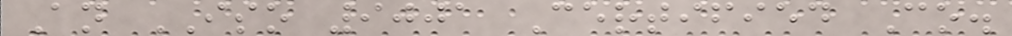An ISO 9001 Certified Co.
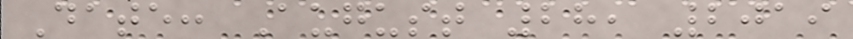Date: August 28, 2019
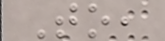To,
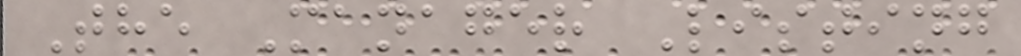The Manager Listing
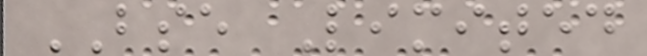BSE Limited
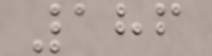186
